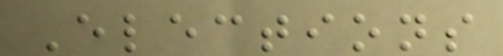Elections
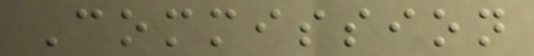Commission
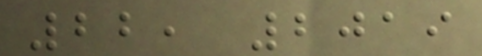22, 2019
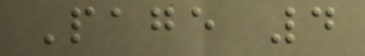Page 4
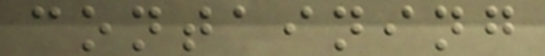containing
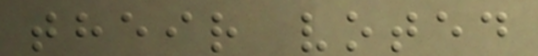their voted
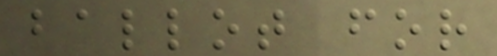ballot for
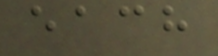each
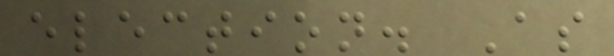election. As
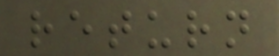return
